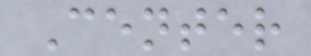Center
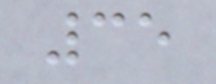35
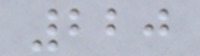220
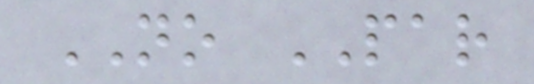NO PAR
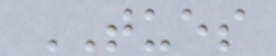TUES
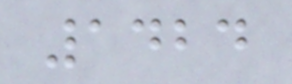1424
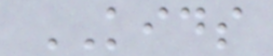KIDS
